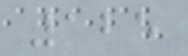125
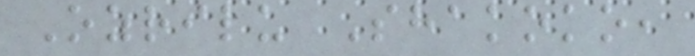Ozrilu Shakoko,
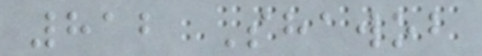812 Shawob
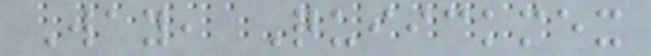Way, Quiickmex
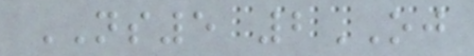NS5 2OJ
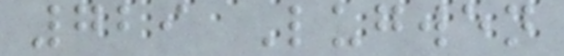729 Lugwen
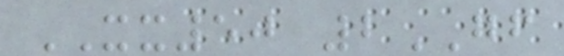XX50 2GF
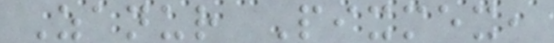Zanur Pixmex,
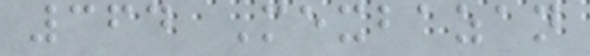364 Mexbazan
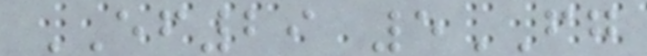EF29 5FG
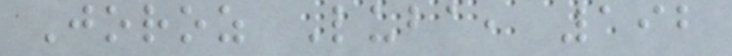Joroz Luba, 192
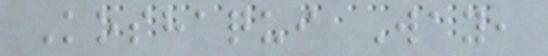Koshaqui Way,
